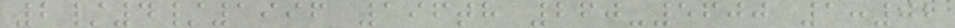2/4/1996 196th 260-5600 1:02
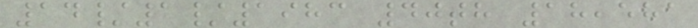14/1/1983 40th 18,581
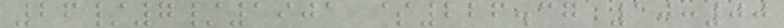26/7/1901 $226.37 10:00
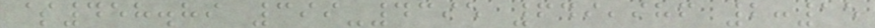$458.89 399-4395 649,986 2:15
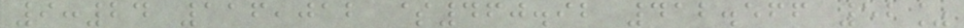9:24 116,012 $460.92 412.566 52%
